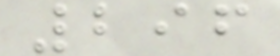296
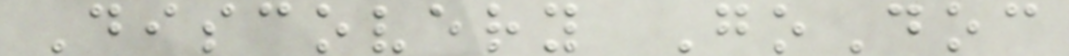Discovery GoDoc
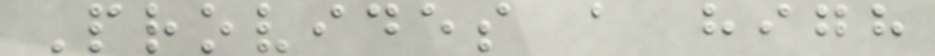Provides a high
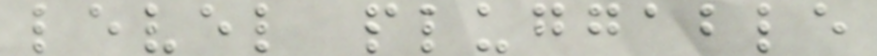level pluggable
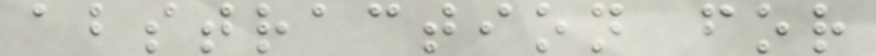abstraction for
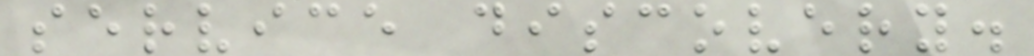service discovery.
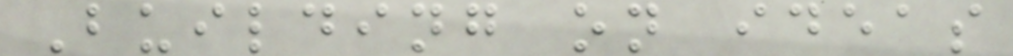Building on ideas
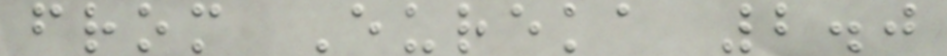from Eureka 2.0
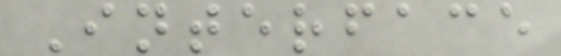Interface
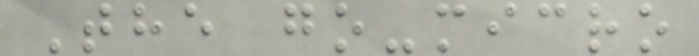The go-micro
